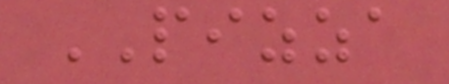PIZZA
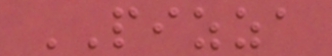PIZZA
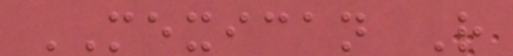MEXICAN R
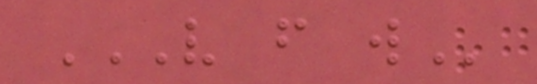V F W
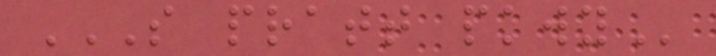S PRATT PKWY
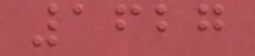1627
